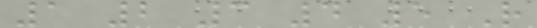1 2 3 4 5 R
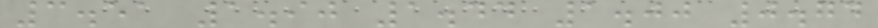3.51 1.90 1.44 1.00 0.74
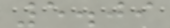5.09
